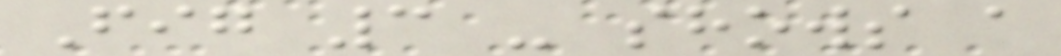Fig 3 - shows a
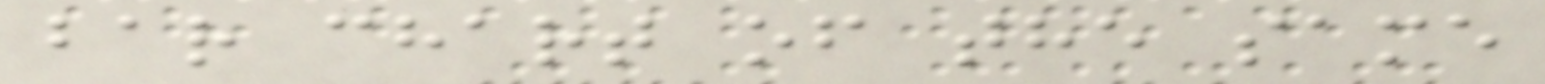bar chart of the same
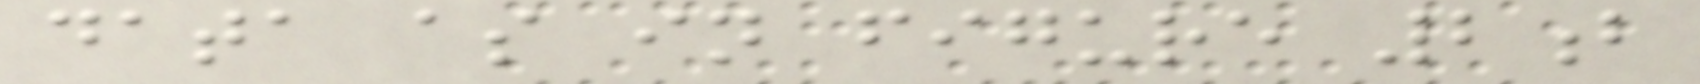data as in figure 2b
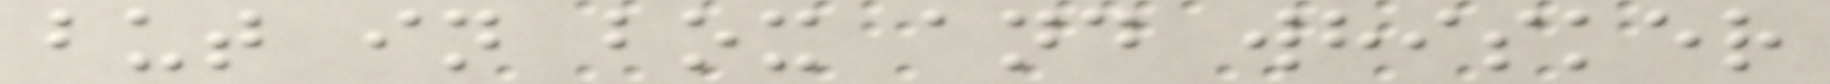but in box and whisker
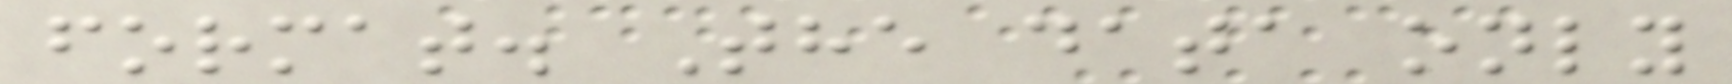format. The data only
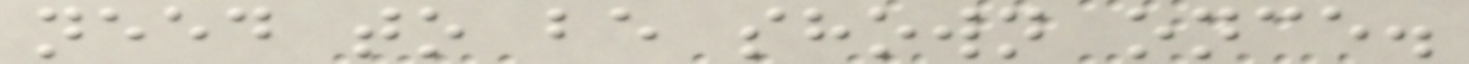need to be shown once.
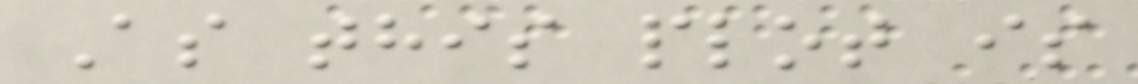As this plot is
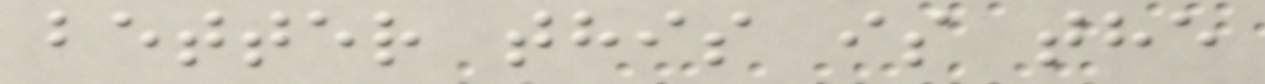better this is the
